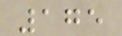175
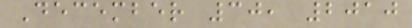December 30, 2010
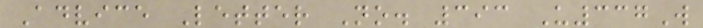Advice Letter No. 393 U337W
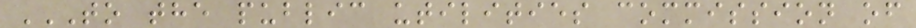TO THE PUBLIC UTILITIES COMMISSION OF
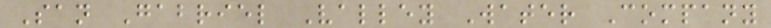San Gabriel Valley Water Company
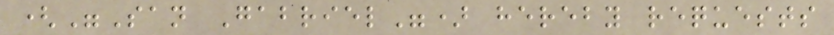("San Gabriel") hereby requests
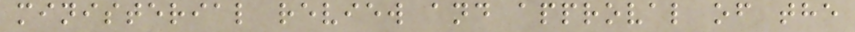ministerial review and approval of the
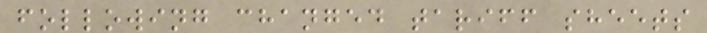following changed tariff sheets
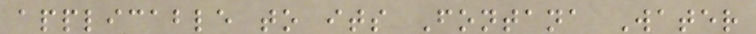applicable to its Fontana Water
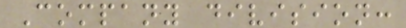Company division:
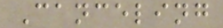Canceling
